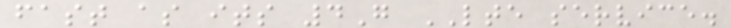fast as its 4G LTE service.
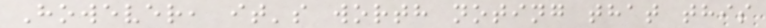However, it's worth noting that this
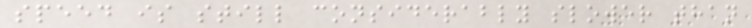speed is still considerably slower than
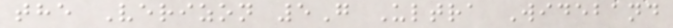the Verizon 5G Ultra Wideband
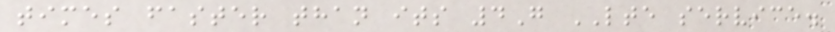times faster than its 4G LTE service.
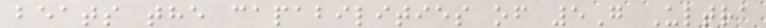beats the capabilities of 5G Ultra
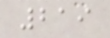219
